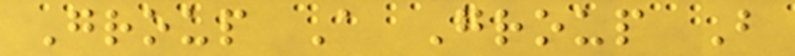Group A Group B
